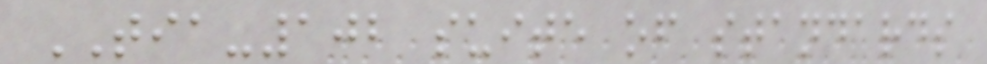TIA-102 suite of standards
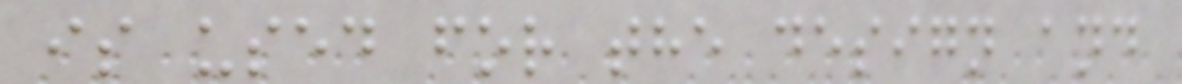is used for the design and
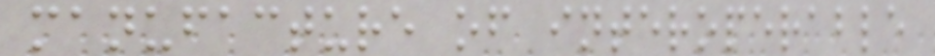manufacture of interoperable
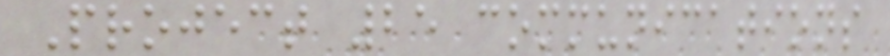Project 25 communications
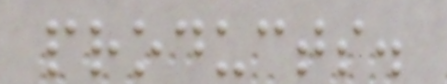products.
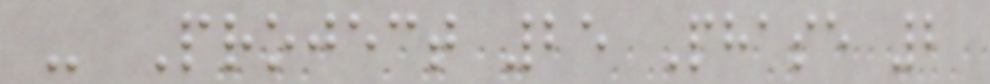- Project 25 Phase 2
